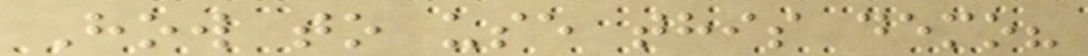How to use this demo?
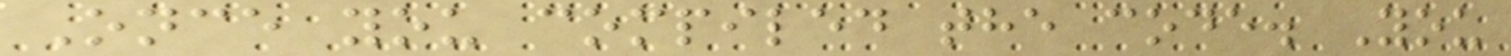Once you compiled the code. You
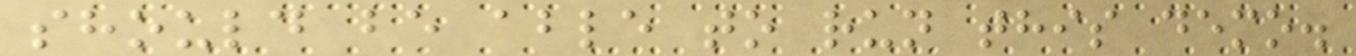should be able to run this demo.
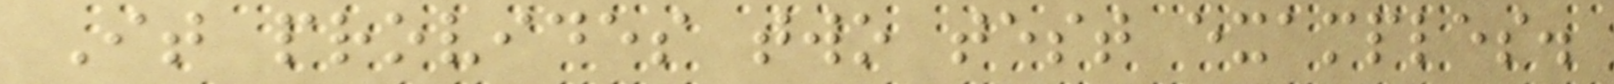It provides two test examples.
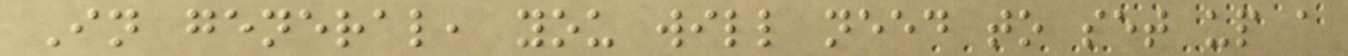In general, you will need to set up a
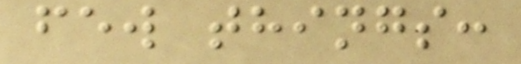few things:
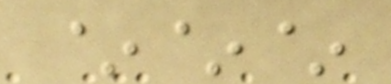~~~
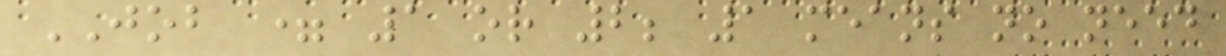JOB = 1 or 2; 1 means no need
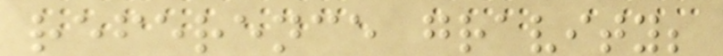reference gravity;
